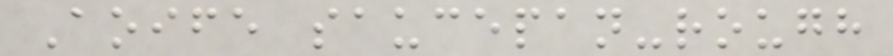Aoife saucepan-rough
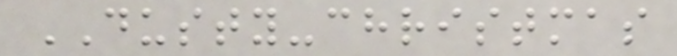DUSTY-christmas
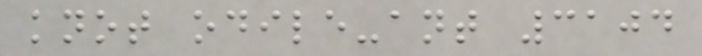knot odile-ant 3104
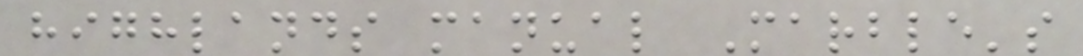highlands manual Marble's
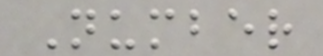Number
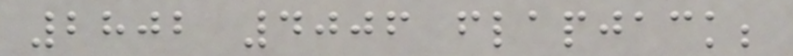2802 4006 flapjack;
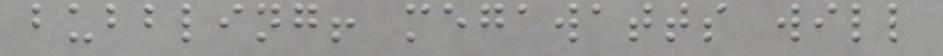bubbling! megawatts will
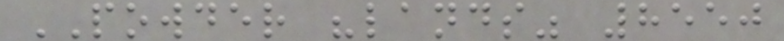POWDER "lands" 8550
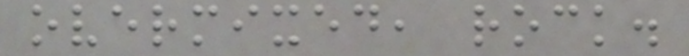overmixed, rock.
